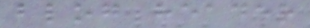blog header
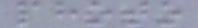photo
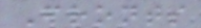Fronts
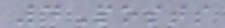4Posts
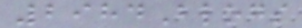2984Blogs
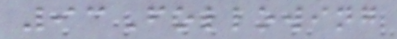93Following
